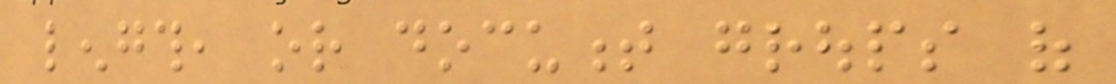length, or document groups of
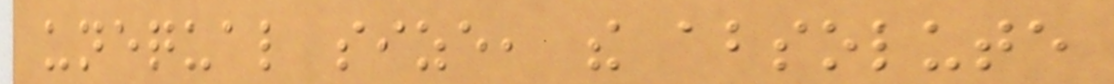unequal size, the absolute
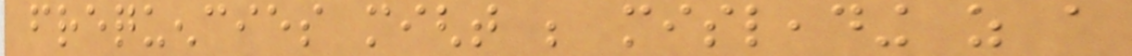frequencies might be misleading as a
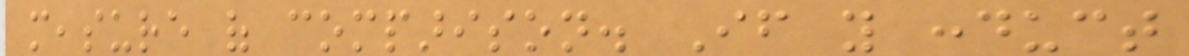measure of comparison. If you conduct
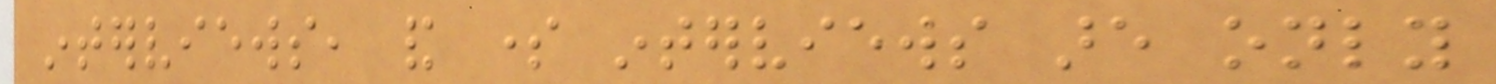interviews, and some interviews are only
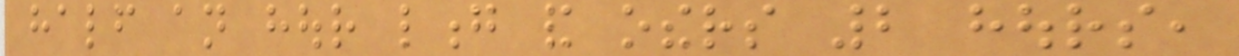half an hour long and others 2 hours,
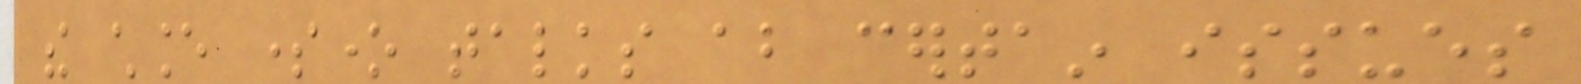the chance someone talks about certain issues
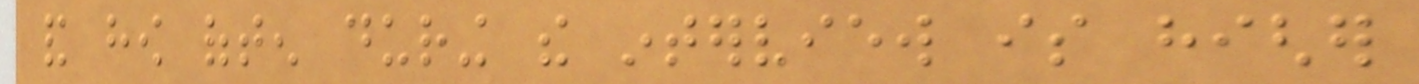and how often during the interview is higher
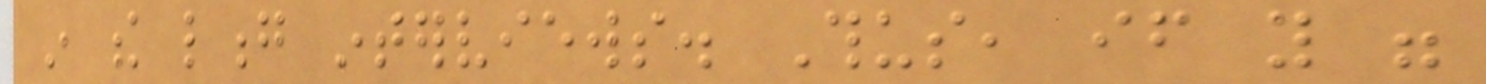in the long interviews. Thus, if you were
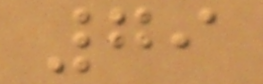79
